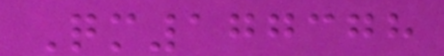Qm177378
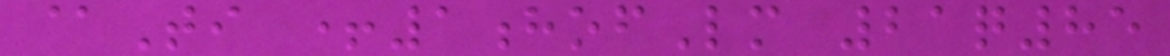@Ti +1hofLm 21q85
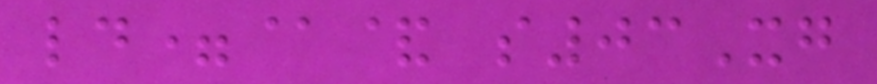ld=@& s03Xg
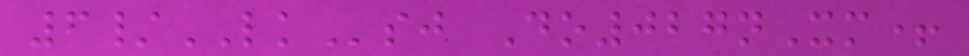6/LKsj Do027nXm+
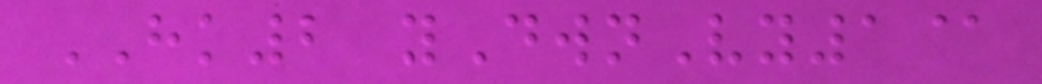HK2 yDwnVy1@
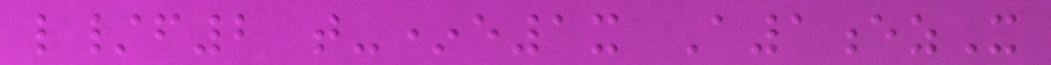l/f2 t-*e1x A1ezX
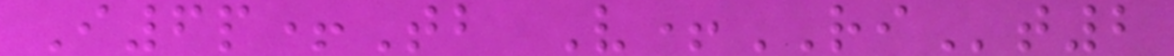I6p+Tb V+RIt2
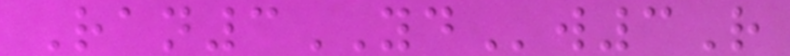Ran3YDw3R
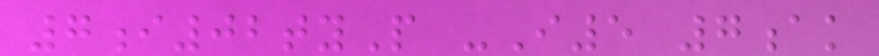7i02tyP -I5 7ak
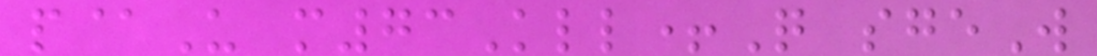p@U m73Kll+Q sgeW
